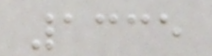1335
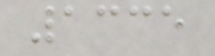1335
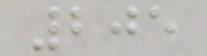205
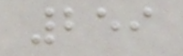259
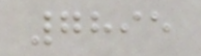7895
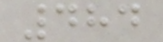484
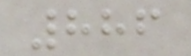886
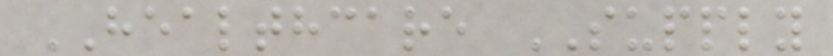HEALTHCARE SUPPLY
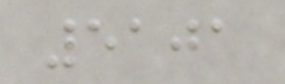5101
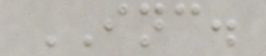INC.
